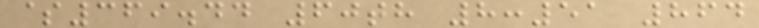$369.44 60th 8:51 864
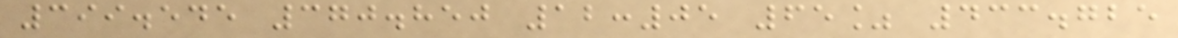399.545 370.850 12:05 65% 433.725
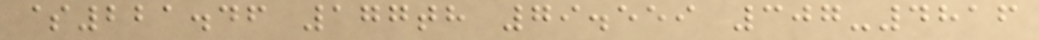$221.46 177th 79.559 307-4816
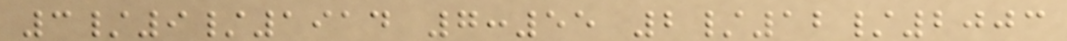3/9/1914 7:55 2/12/2003
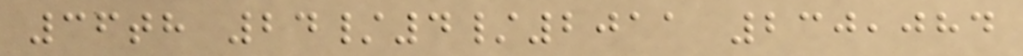36th 24/4/2011 230,084
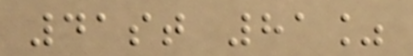41st 81%
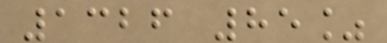1326 85%
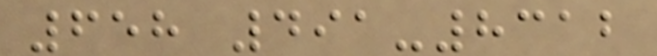658 491-8312
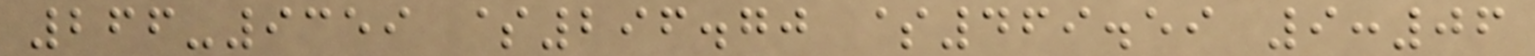266-9359 $296.70 $469.59 9:06
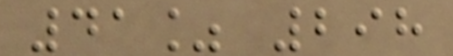41% 298
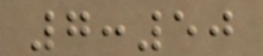7:50
